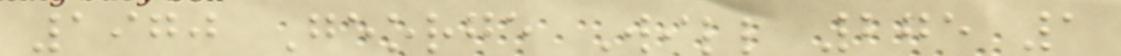1970 George Will 275 1
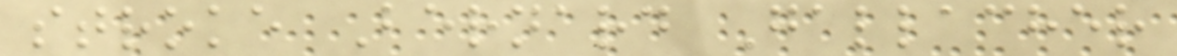stroke Bernard Gallacher
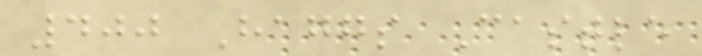400 Haggs Castle
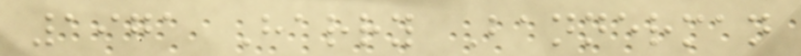1971 Harry Bannerman
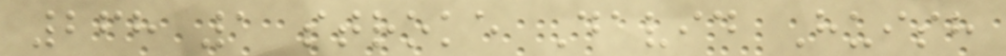268 1 stroke David Huish
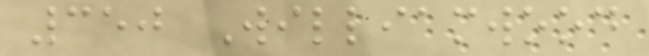350 Williamwood
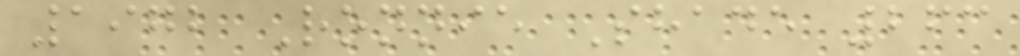1972 Ronnie Shade 263
